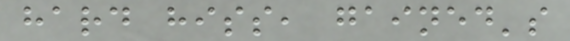hard hiss, gained's
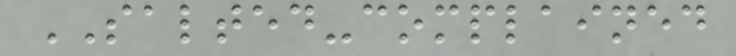SALTED-complained
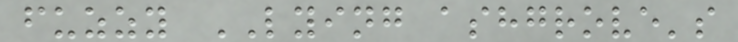fuzzy LYING ashgrove's
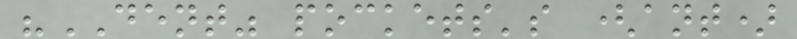"DENT" pockets's (ant)
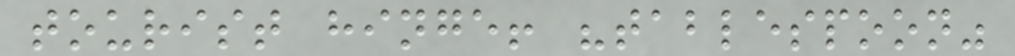tourist hinge! "tablespoon"
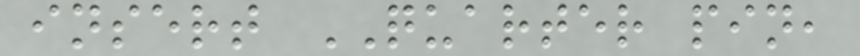insert QUARTER pin,
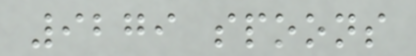9279 spoons
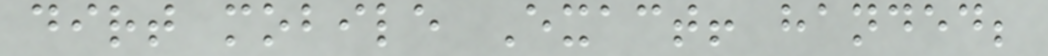dirt mobile Exact! handed;
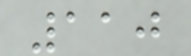110
